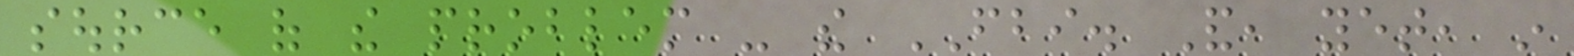source of the problem - the FBI. And, yet, in
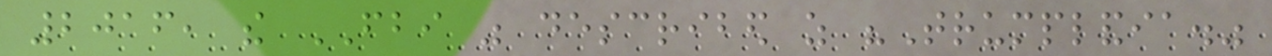2016, the FBI was described as "Trumplandia."
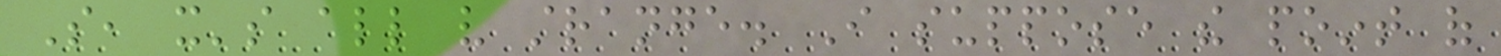So, it's all very strange. I suppose the point of
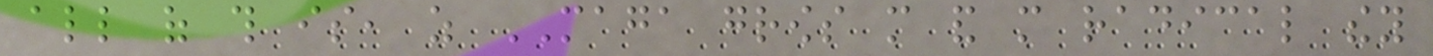all of this is, as MAGA grows more and more radical they
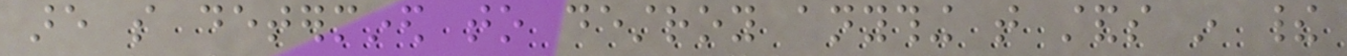are so determined to destroy anything that stands in their
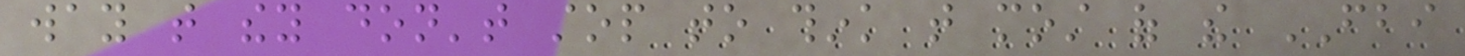way that they don't stop to think that most of the FBI
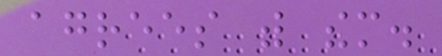agrees with them.
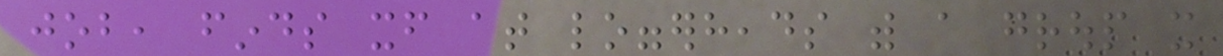job, finds itself at loggerheads with a group it
